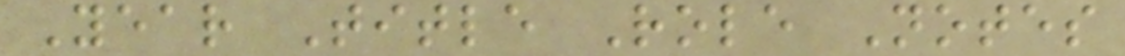Year Title Role Notes
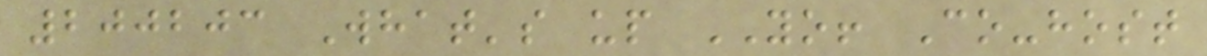200203 What's up YO! Co-host
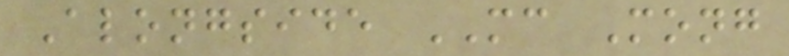Alongside MC Mong
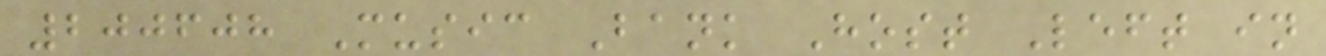200608 Music Bank Host Left in
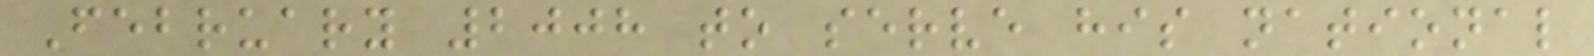February 2008 to serve his national
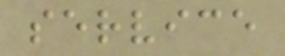service
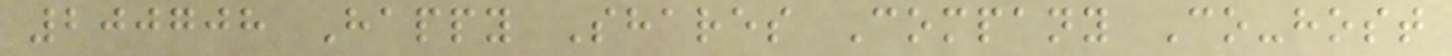200708 Happy Shares Company Co-host
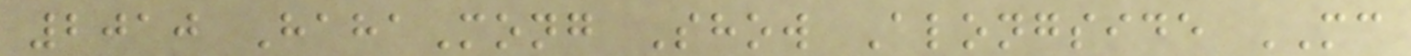2010 HahaMong Show Alongside MC
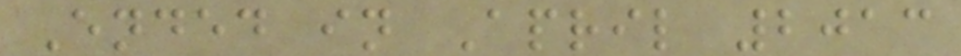Ended in April 2013
